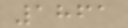1861
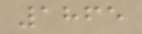1865
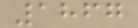1867
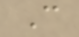C
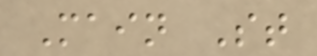Main St
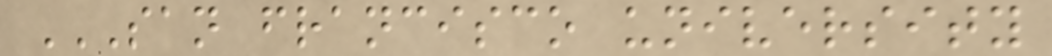SAN FRANCISCO UNIVERSITY
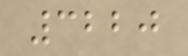3220
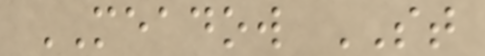MEADOW ST
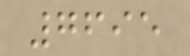7695
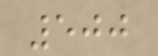500
